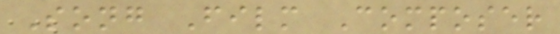Song Film Composer
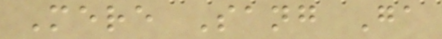Mere Sang Ga
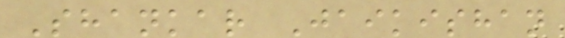Shankar Jaikishan
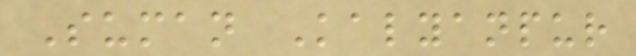Suman Kalyanpur
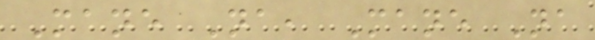Mane Na, Mane Na
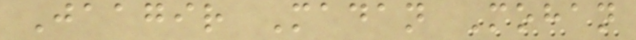Jaagir Madan Mohan
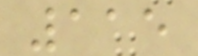115
